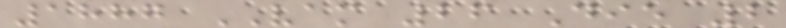1887 VAM 26 Die 2
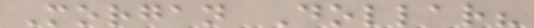Morgan Dollar?
